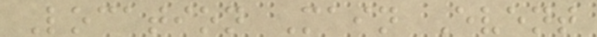Location Main Event
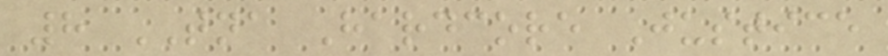8 TNA Hardcore Justice
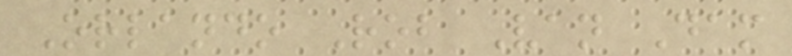Orlando Rob Van Dam
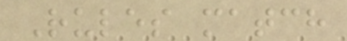Rules match
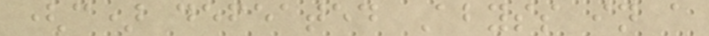(c) defeated Abyss in a
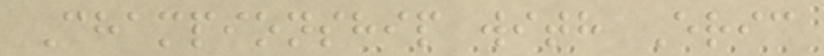Championship with Eric
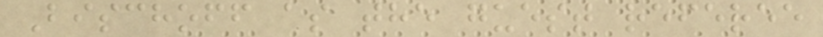Bischoff as the guest referee
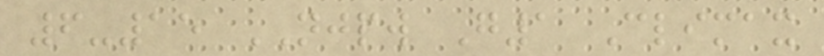6-15 NJPW G1 Climax
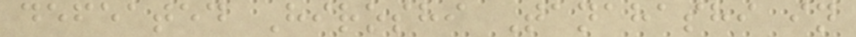defeated Hiroshi Tanahashi in
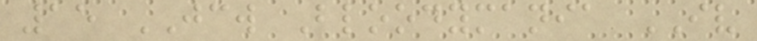15 JCW Bloodymania IV
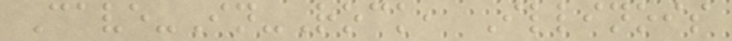Cave-In-Rock, Illinois
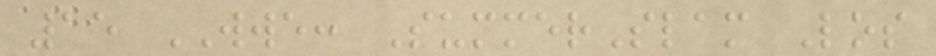15 WWE: SummerSlam Los
